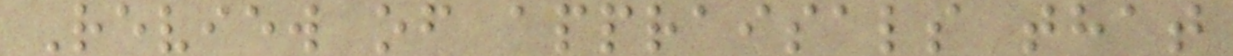Review of appraisals that
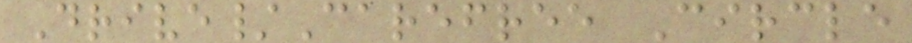Drive/Carefree Circle
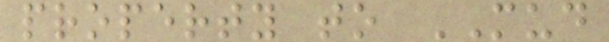property to MUD
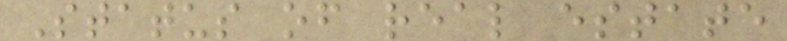Status of real estate
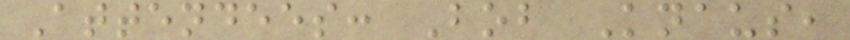Attendees: Bob Knaus,
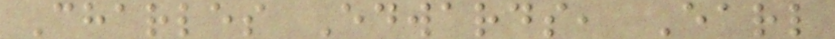Charles Edwards, Earl
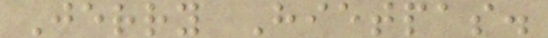Jerry Hietpas.
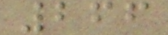266
